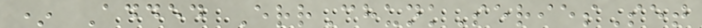* Added ErrChunkSeriesSet
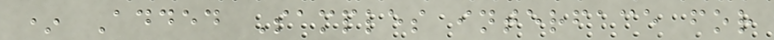* Added Samples interface for
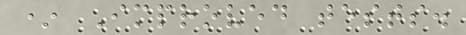* Improved tests.
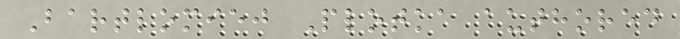Bartlomiej Plotka authored
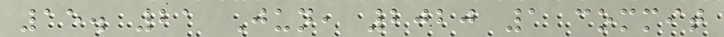15. 21 Jun, 2020 1 commit
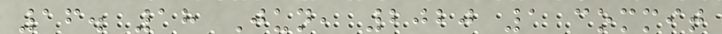16. 18 Jun, 2020 1 commit
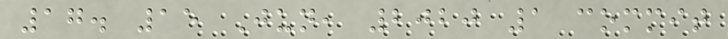17. 15 Jun, 2020 1 commit
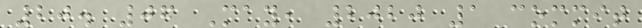20. 06 May, 2020 1 commit
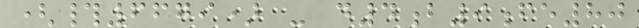(#6679) - d4b9fe80
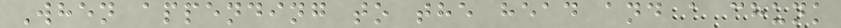When appending to the head and a chunk
